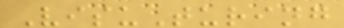VisuTuring
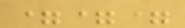===
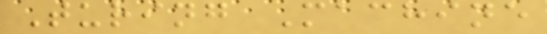Turing Machine
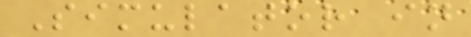Simulator in
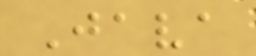Java
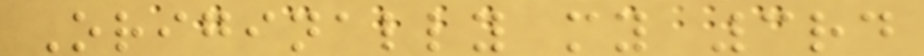Originally my 3rd
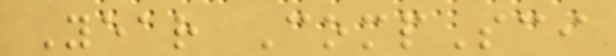Year CompSci
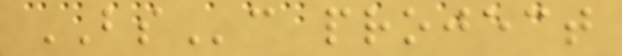BSc project
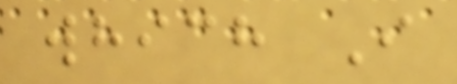which I
